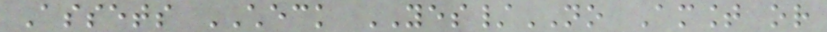Assets CHECK YES/NO Amount or
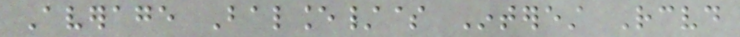Average Balance/$ Interest Received
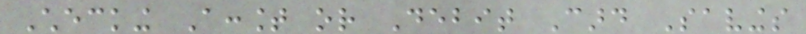Checking Account or Debit Card Savings
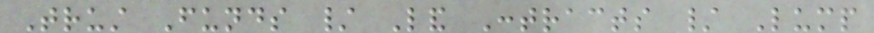Trust Funds / Land Contracts / Lump
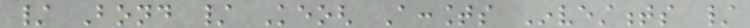/ Bond / Keogh Accounts Investments /
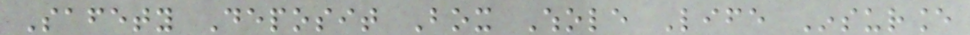Safety Deposit Box Whole Life Insurance
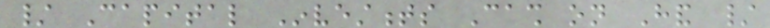/ Capital Investments Cash on Hand /
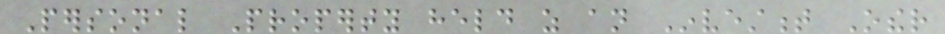Personal Property held as an Investment Other
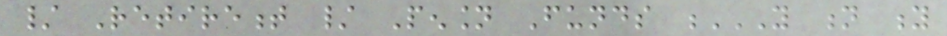/ Retirement / Pension Funds Y N Y
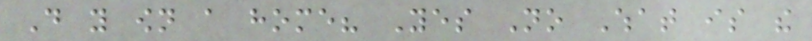Do you own a home? Yes No What is the
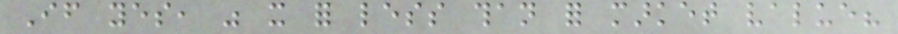If yes, was it for less than for market value?
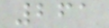261
